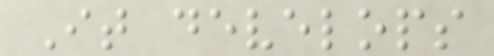It develops
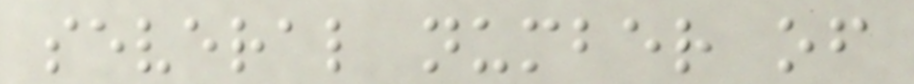several number of
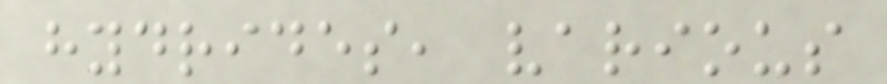hydrides, various
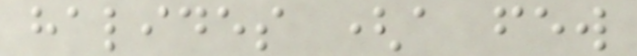halides (a few
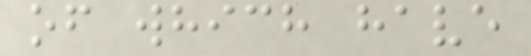of which have
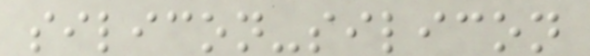silicon-silicon
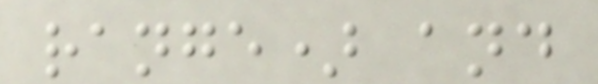range) and
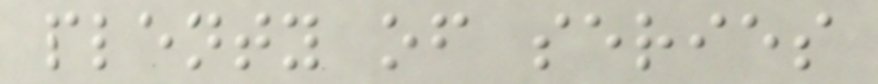plenty of series
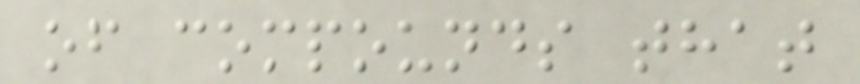of compounds that
